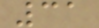31
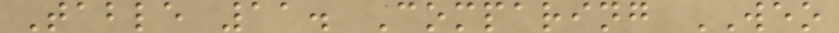Table 11. Comparing WEO
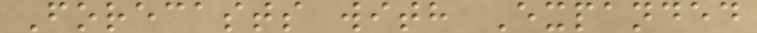Forecasts with Expanded
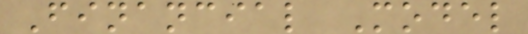Financial Model
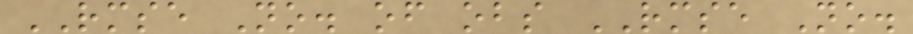RMSE No. of obs RMSE No.
